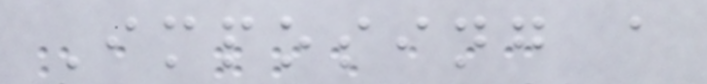Imposing a
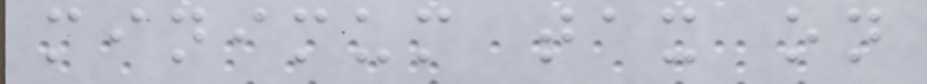minimum tax on
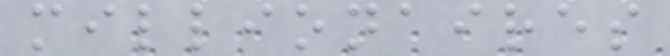millionaires
